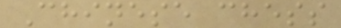Chinese chess
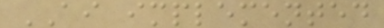AI implemented
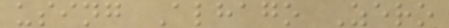using Alhago Zero
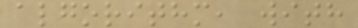algorithm, with
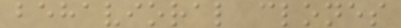behavioral clones
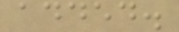added.
